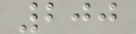200
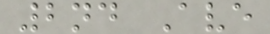2nd Ave
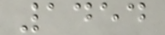1454
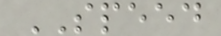SPEED
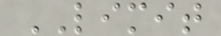LIMIT
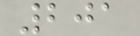201
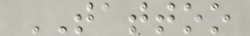TATTOO
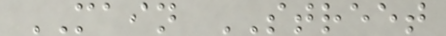MAIN STREET
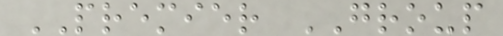PREMIER GROUP
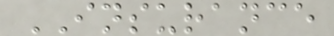INSURANCE
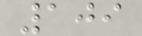109
